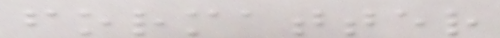formatter
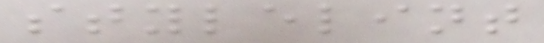stylelint
